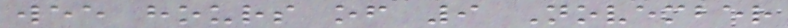wee hours of 9 November
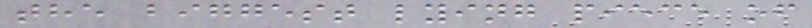the biggest lying piece of
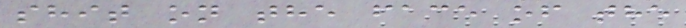shit on the face of the
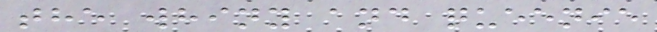the whiny and queenie
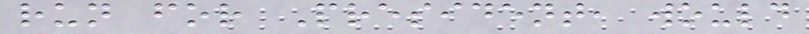run for President, would
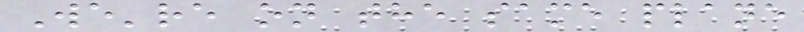We're on the same plane
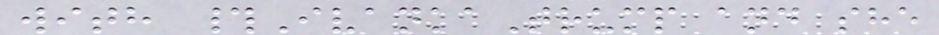with #IvankaTrump and she
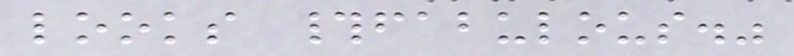looks #fabulous."
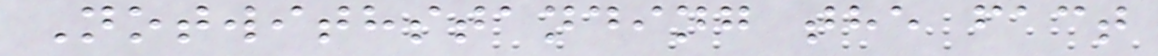Notwithstanding the fact
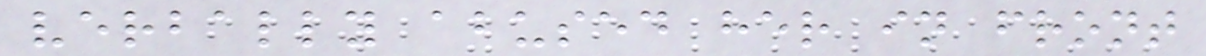verbally abused her in front
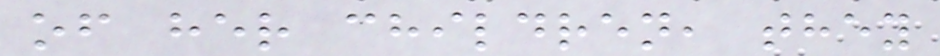of her children, they
